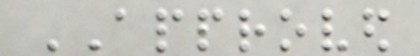APPROVED
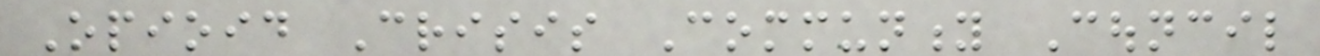Opioid Crisis Community Council
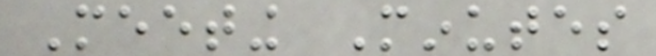Meeting Minutes
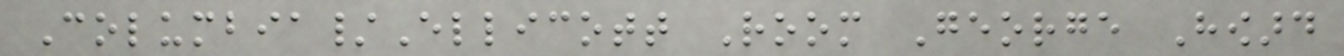Columbia/Ellicott Room George Howard
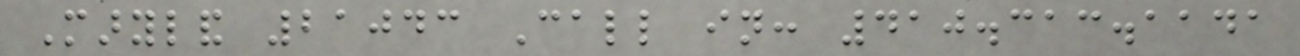Maryland 21043 Call in: 410.313.1141
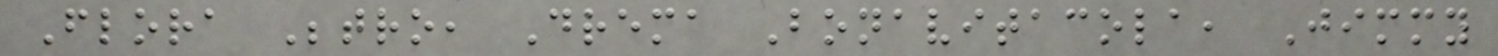Flora Betro, Drema Bonavitacola, Jimmy
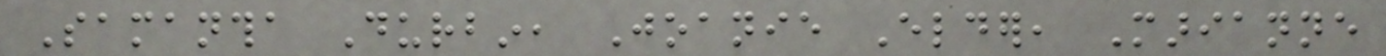Samantha Durbin, Joanie Elder, Marianne
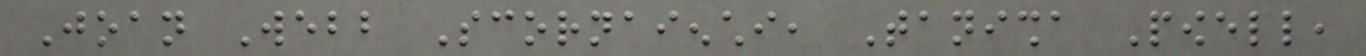Joan Webb Scornaienchi, Tanisha Powell,
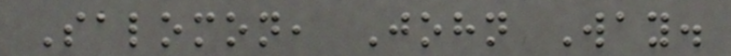Salomon, John Way.
